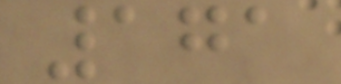171
